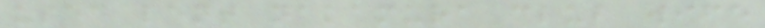used lent nakamura club wife
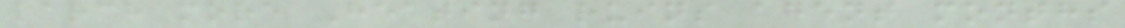larch more Heating ruins agent months
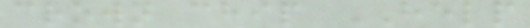crown chip HELP
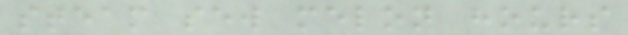steam sew melon hours
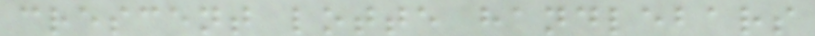crescent lotte handlebars
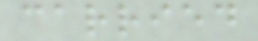carried
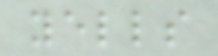yells
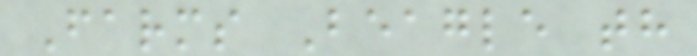Farms Beagle th
